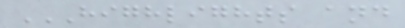HIGHLIGHTS AND
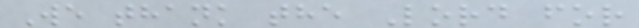We thank the Lord for
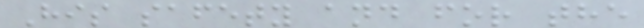His safety and for the
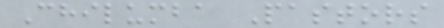Chilumba Pastors
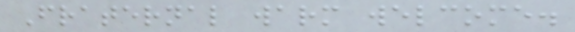Fraternal warm welcome.
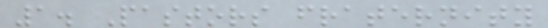1. Pastors fraternity
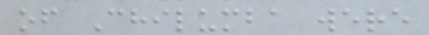of Chilumba were
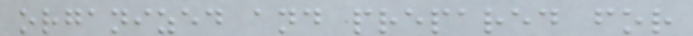organized and prepared for
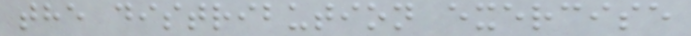the distribution exercise
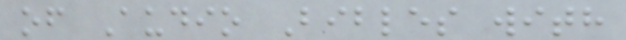of Audio Bibles with
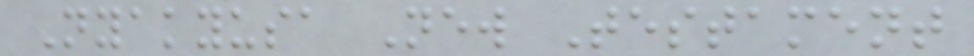Nyakyusa New Testament
